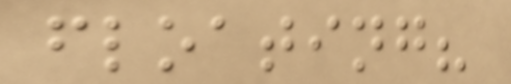floating?
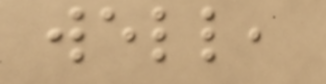well,
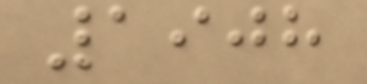1908
